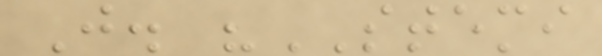J. "STEMI
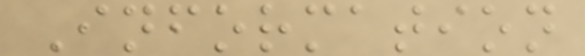Information
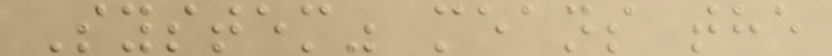System" means the
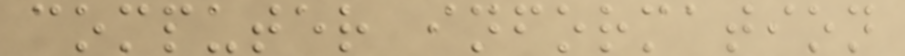computer information
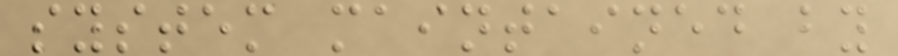system maintained by
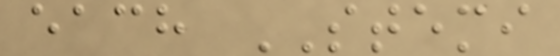each STEMI
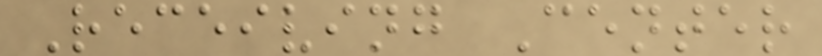Receiving Center
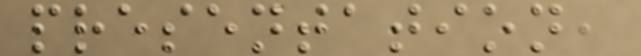presentation,
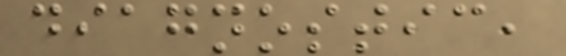diagnostic,
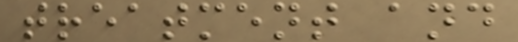treatment and
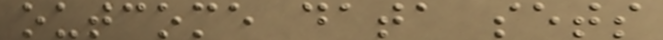outcome data sets
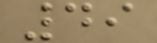49
